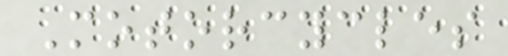Motorcycles
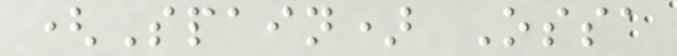(Spain) Ossa
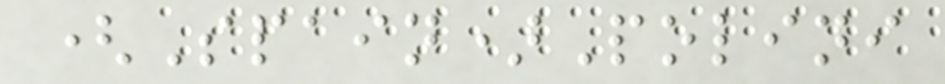(Spain)Polini
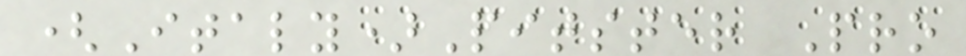(Italy)Pitster Pro
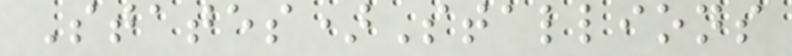States)Stallions
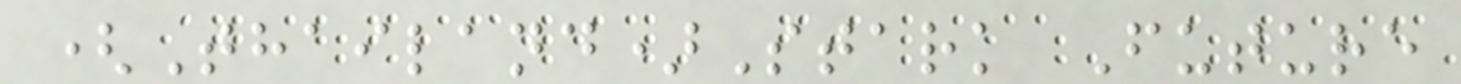(Thailand)Stark Future
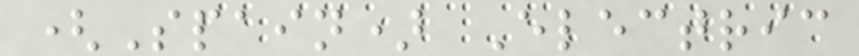(Spain) Electric
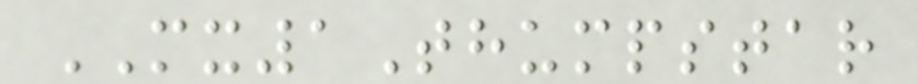MX1Thumpstar
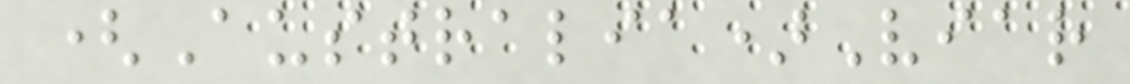(Australia)Viar
